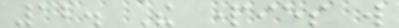12. The parties will
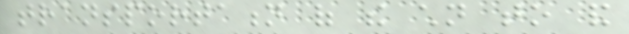transportation of the children to and
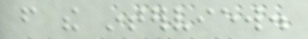from the interview.
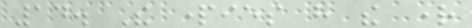14. The parties have the right
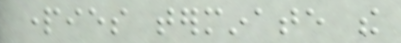parties terminate the
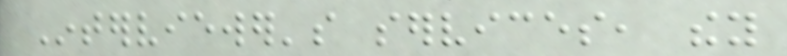Interviewer's services, they
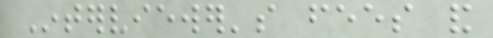Interviewer's fees and
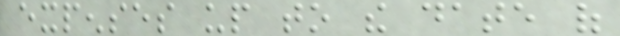expenses up to the date of
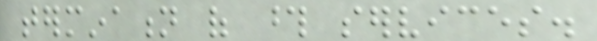termination of those services.
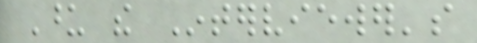Upon the Interviewer's
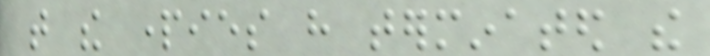that the parties have terminated the
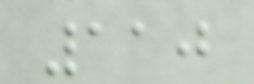110
